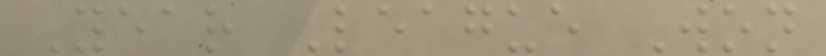Year League Won
